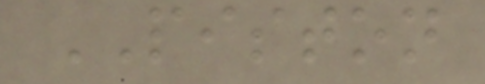PISTON
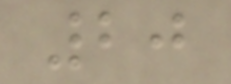20
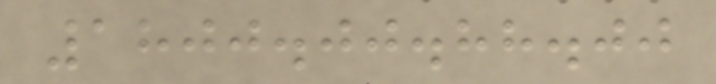1800.00.88.00
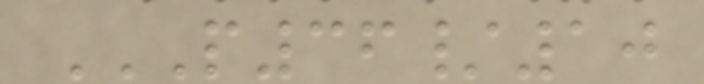P36/10
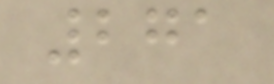271
